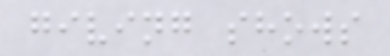giving shows
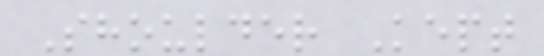Shoulder Kept
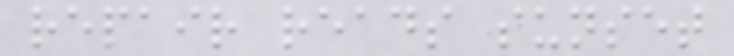repair reads sunset
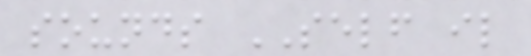sounds SELF il
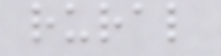rural
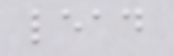lead
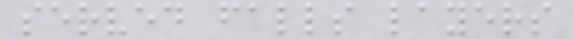served falls layers
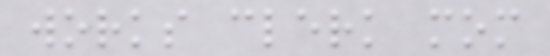works clerk mom
